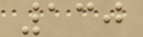130
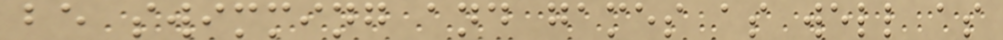be swimming and games as well as
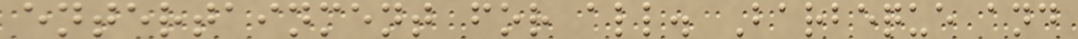entertainment for all. Barbeque and
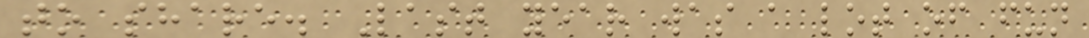to share. Last year was a lot of fun
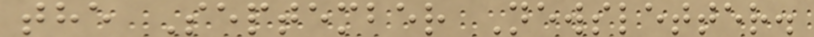the September Newsletter.
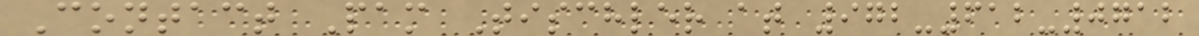Contact Pam Tischler at 972-612-0712
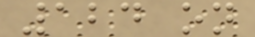124 on
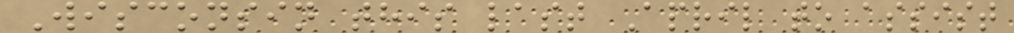Wisconsin this last April to assist
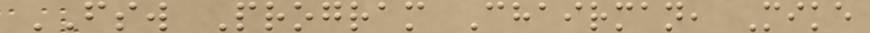FSW Program Chairman, Mike
